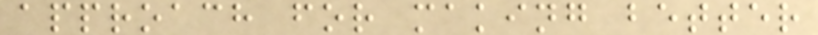approach for making better
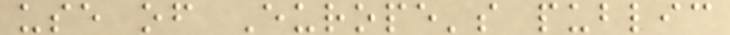use of Europe's public
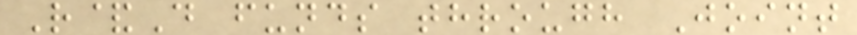R&D funds through Joint
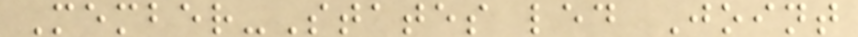Member-States led Joint
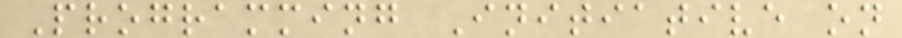Programming Initiative on
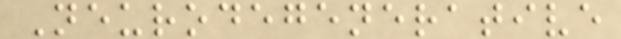Neurodegenerative
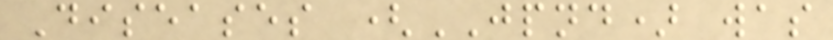Diseases (JPND) was
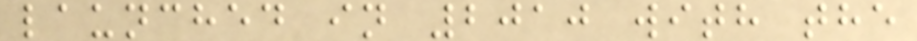launched in 2010 with the
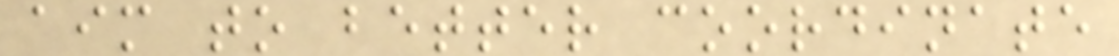aim to better coordinate
